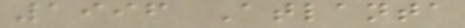1996 Atlanta
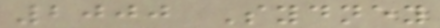2000 Sydney
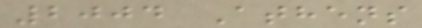2004 Athens
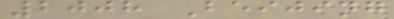2008 Beijing
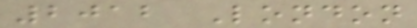2012 London
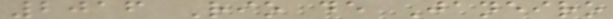2016 Rio de Janeiro
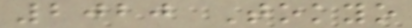2020 Tokyo
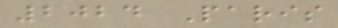2024 Paris
